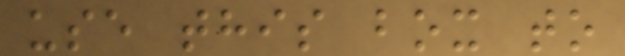use this box to
